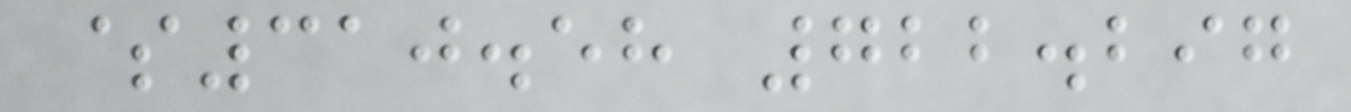$310.58 722.297
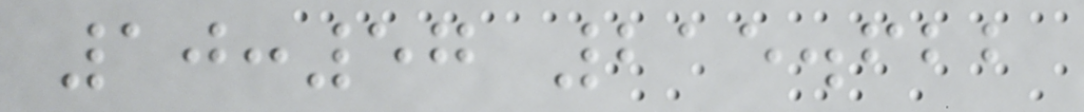10:57 215.622
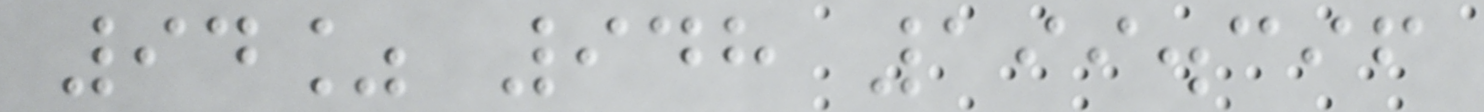94% 948 199.396
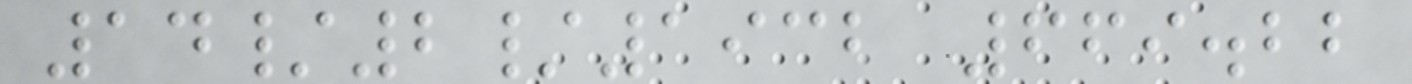14/2/1932 669.22
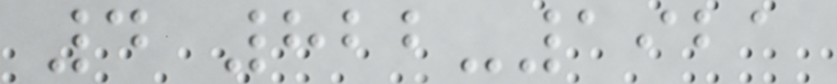4 822-1921
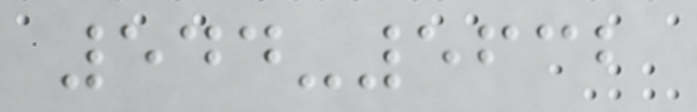544-5632
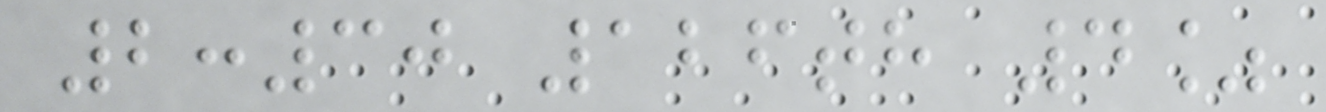2:30 126th 4%
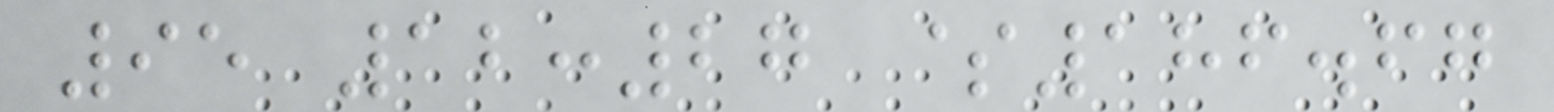95 12:27 $186.67
